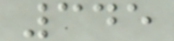345
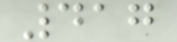417
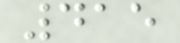415
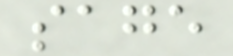sage
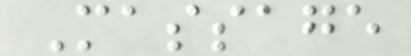Massage
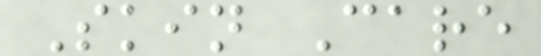Skin Care
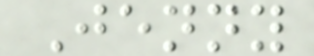Jenny
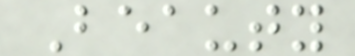Beauty
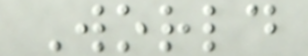World
